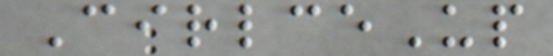CirlceUp
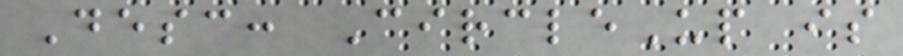Desc: CircleUp is
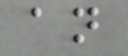an
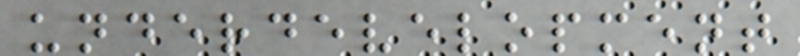underdevelopment
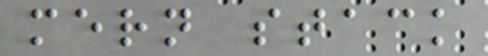mern stack
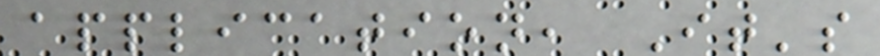application, It's
